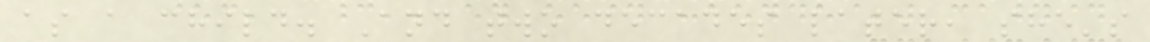as a child. And two decades later, she's
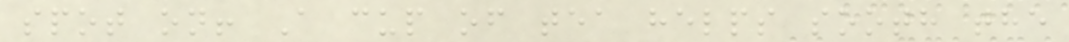spot on! A cup of tea helps sooth the
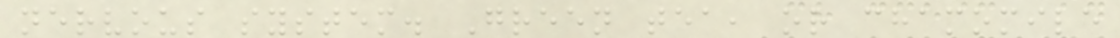nervous system. Green tea, or chamomile
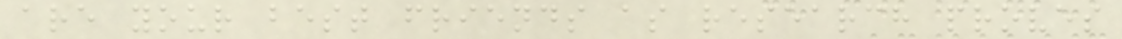are your best friends as research proves
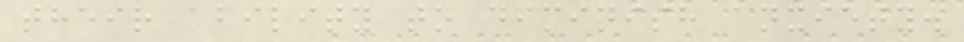their ability to diminish anxiety.
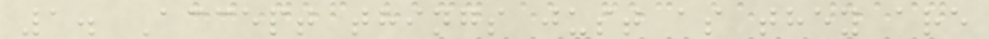1. Accept things just as they are
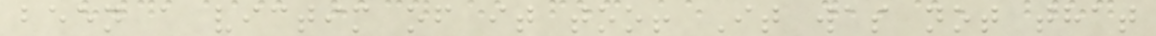been a victim of it too! It was not that
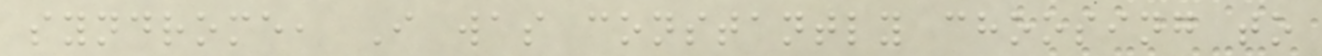syndrome, I was constantly choosing to
